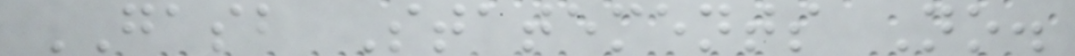GASB Statements No.
